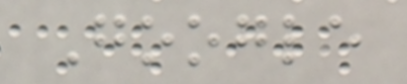Google
